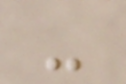-
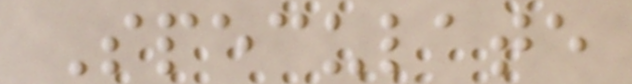Speculate
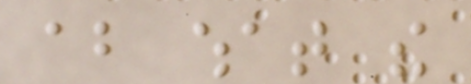about what the
